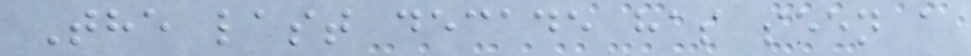The last decade has seen a
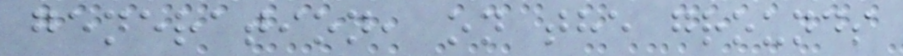generation, on the grounds
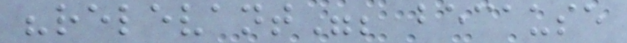"relevant"; because
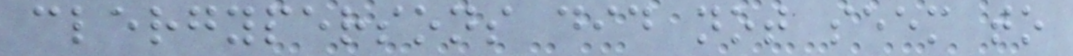clergypersons did not seem to
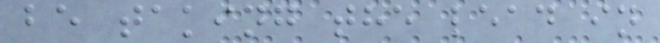be taking the lead in
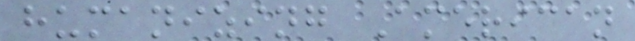humanizing American
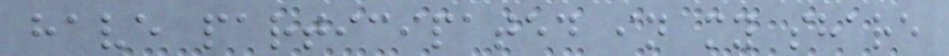have participated in my share
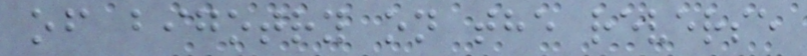of bigotry on the reverse
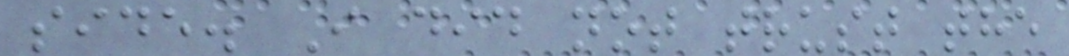side. I did not trust the
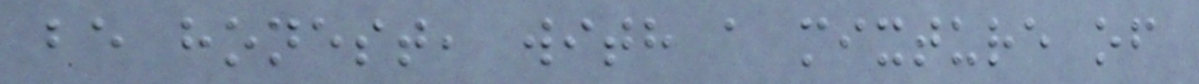be honest, with a mixture of
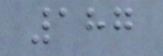187
